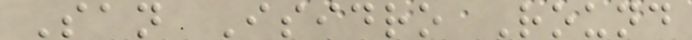San Isidro Round
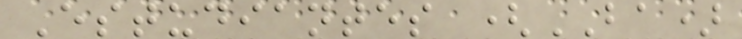Estudiantes (BA)
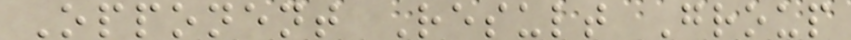Opponent Result Group
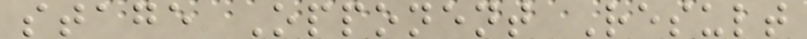stage Opponent Result
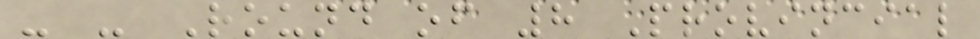- - Round of 8 Provincial
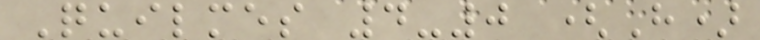Quilmes 4-0 (H)
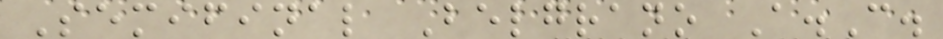Semifinal Belgrano A.C.
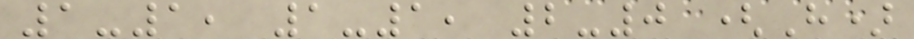1-1, 1-1, 2-0 (H)
